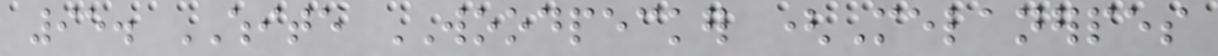95. WHITE WOODPECKER (Melanerpes
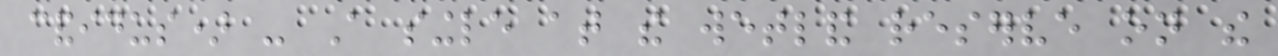candidus) - A single at the wetland reserve on the
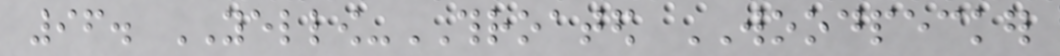96. YELLOW-THROATED WOODPECKER
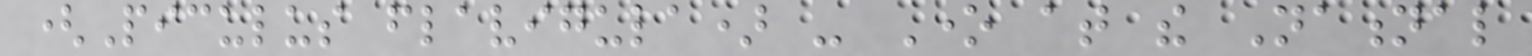(Piculus flavigula) - One at the National
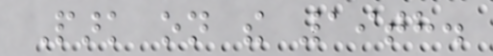Park on the 19th.
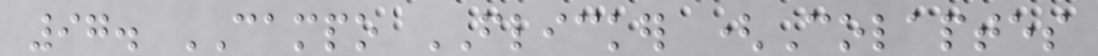97. CAMPO FLICKER (Colaptes
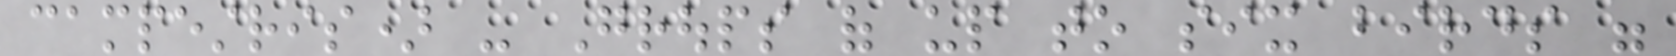campestris) - Groups of up to six birds were
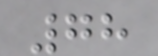78
